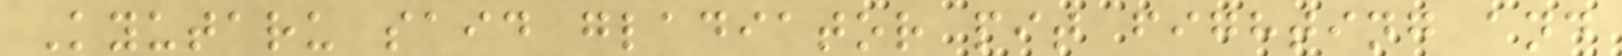Kyutaru said gladiator pit fighting and
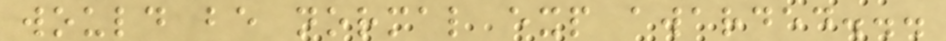would be normal exp awarded...
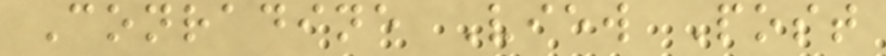Conradine View Post
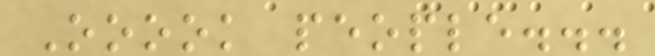Ooook people...
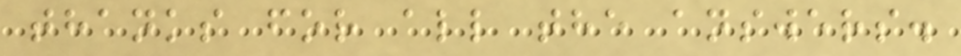thanks for all the answers.
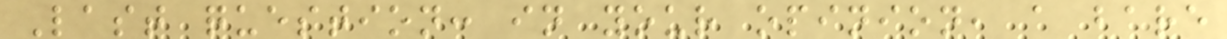Last question: in your opinion, a bare
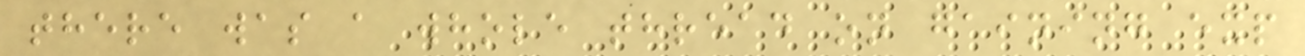there was a whole thread on gaining exp
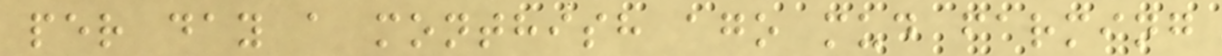per day a monthish ago mud farming
